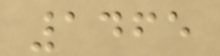1465
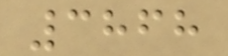3868
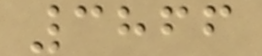3866
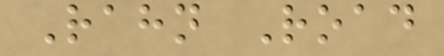Rahn Road
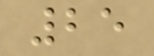25
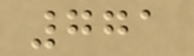771
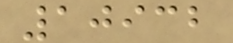10932
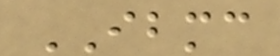IBMC
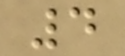4
